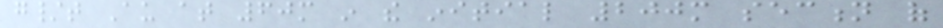g/t Au at 60m in the initial 200m section of
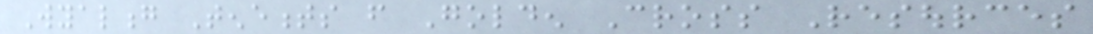Wyalong Tenements from Golden Cross Resources
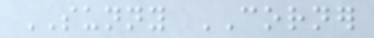SUNNY CORNER
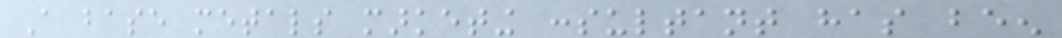A base metals marketing consultant has been
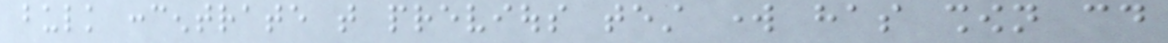bulk concentrate that previous test work has shown could
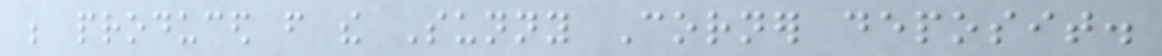be produced from the Sunny Corner deposit.
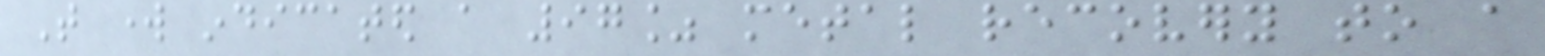That work indicated a 97% metal recovery to a
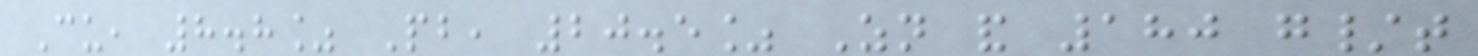Cu, 8.8% Pb, 20.5% Zn and 180 g/t
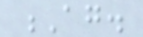Ag.
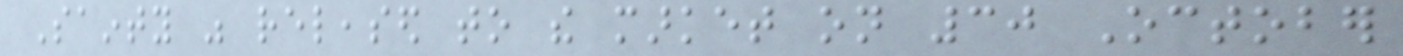Sainty was released to the market on 30 October
